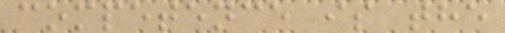competence is the
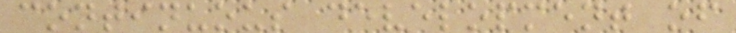continuous development of
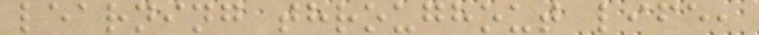learning throughout life,
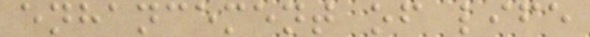enhancement of life
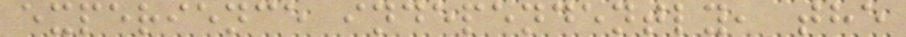experience independently, the
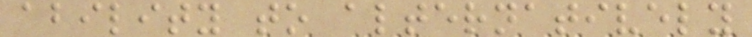ability to alternatively
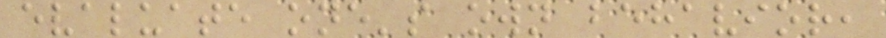evaluate one's own behavior,
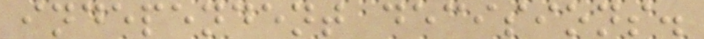independent decisions.
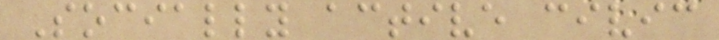Socially active civic
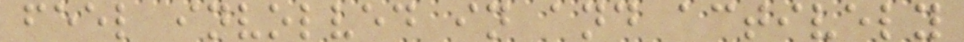feel involved in and actively
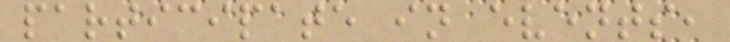participate in events,
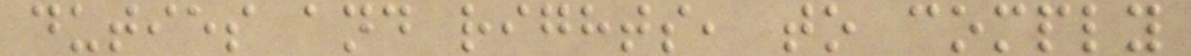duties and rights, to comply
